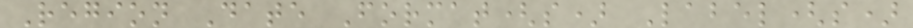Region Date Format(s) Label(s)
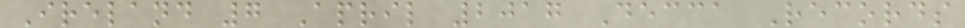Ireland 7 April 2017 Decca Records
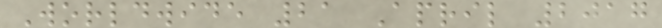Worldwide 21 April 2017
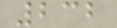232
